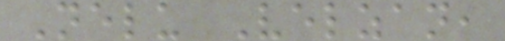Nelu Velzan,
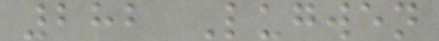282 Lugwen
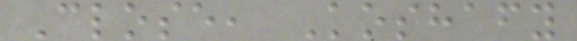Close, Koshafy
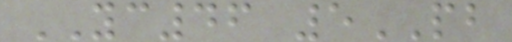YC46 5PB
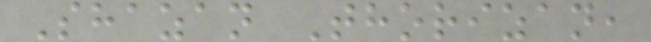Shazan Thorizan,
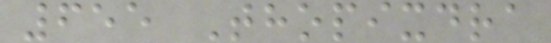655 Thopixdra
